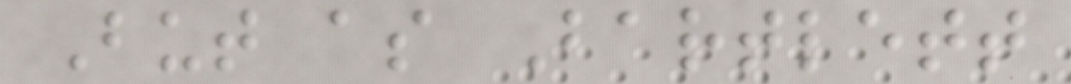But as Bartlett
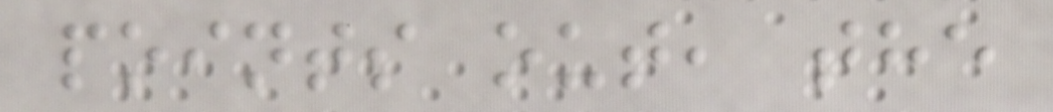points out, the
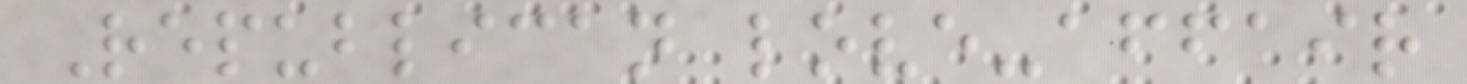Republican love-affair
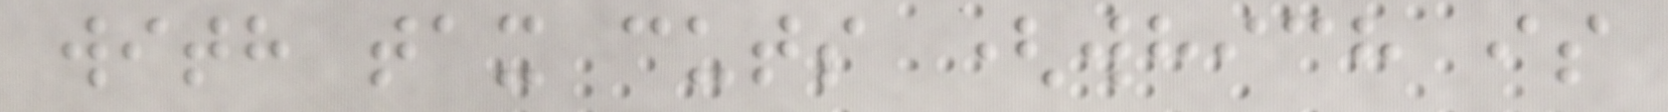with tax cuts (which is
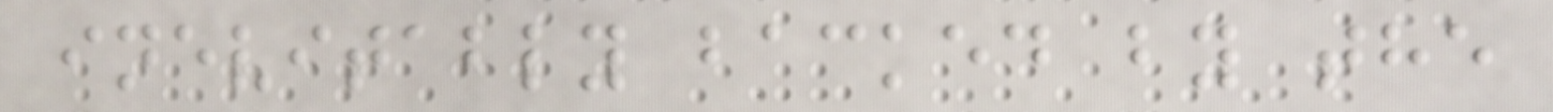inevitably backed by the
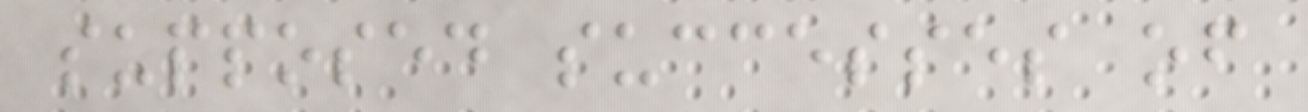supposed successes of
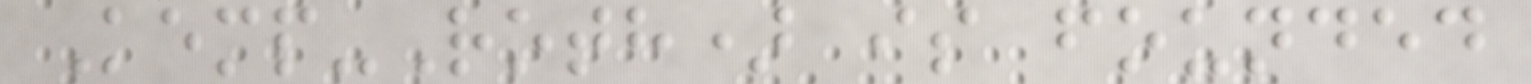Kemp-Roth) is founded
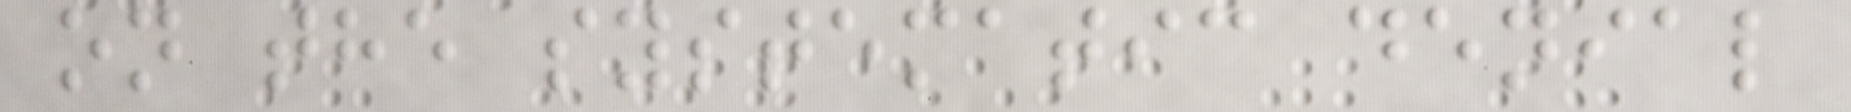on the systematic denial
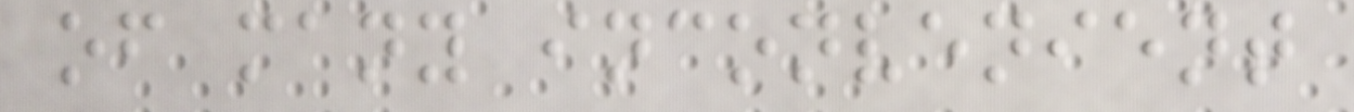of many inconvenient
